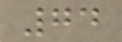74
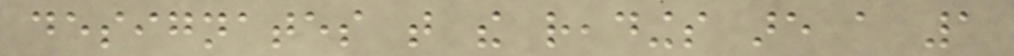designates that the readings are a 1
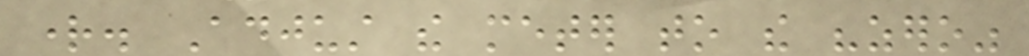right. Adjust the meter to the "zero"
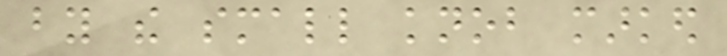by the small knob marked
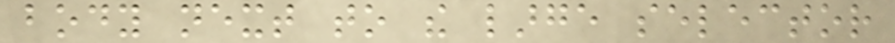body next to the large selector
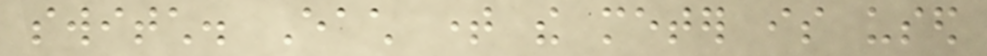switch. Each time the meter is used
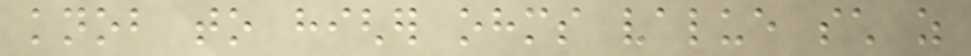knob to higher ohms value such as
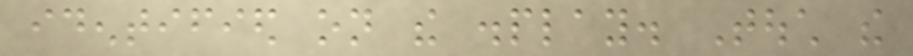identified on the display. Touch the
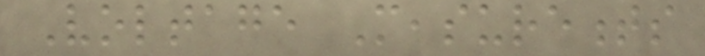Voltage Measurements
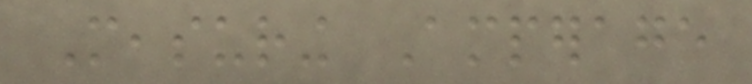Measuring Amperage
